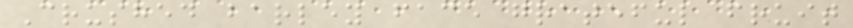Crushed barley face grateful fruit
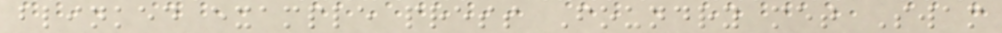blinked example press Foundry met Swam
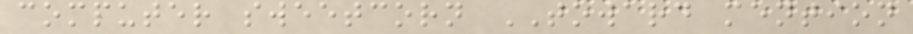computer sweetcorn TOWARD mention
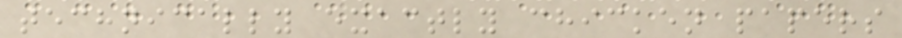technically exactly chicken papers
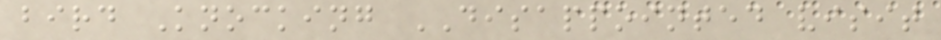bird Knocking DISAPPOINTED visit
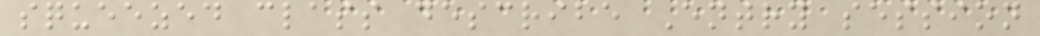squeezed class describe Entry session
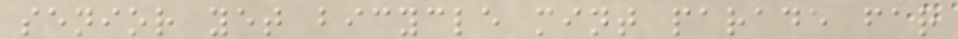senior yet bicycle mint parade far
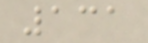131
